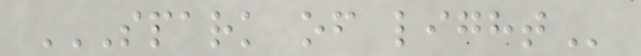SPARK OF LIGHT
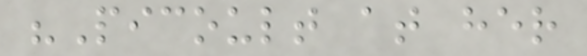"Picoult at her
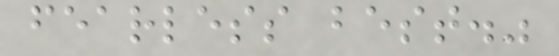fearless best."
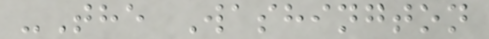-The Washington
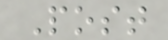Post
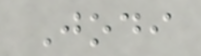Jodi
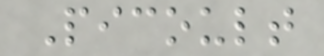Picoult
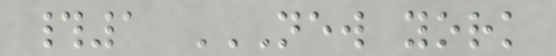#1 NEW YORK
